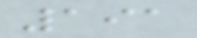191
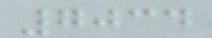7034
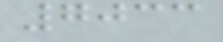7033
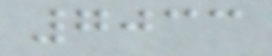7033
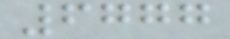6777
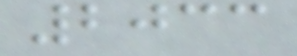2033
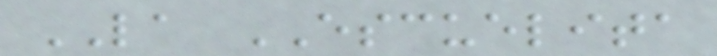LA ESCUELITA
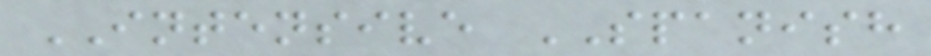INTENSIVE SPANISH
